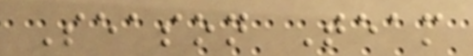Season Team
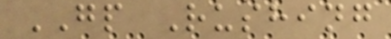GP Rushing
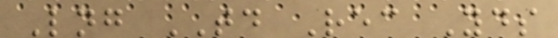Lng TD Rec Yds
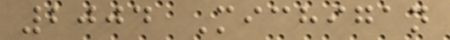2004 Michigan
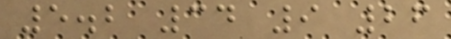5.2 34 9 26
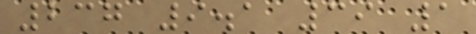237 9.1 39 1
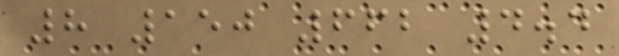8 150 662 4.4
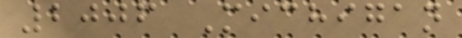2006 Michigan
